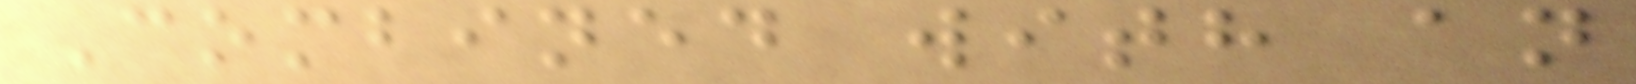Combined with an
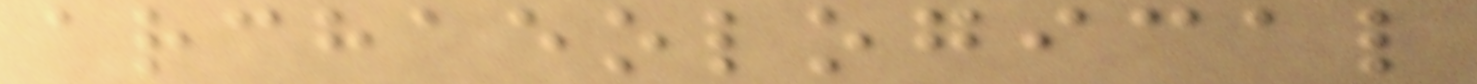archaeological
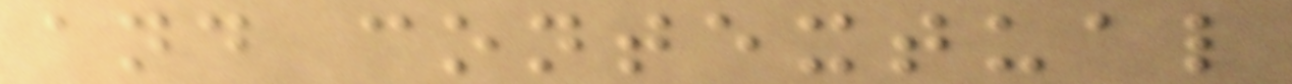and contextual
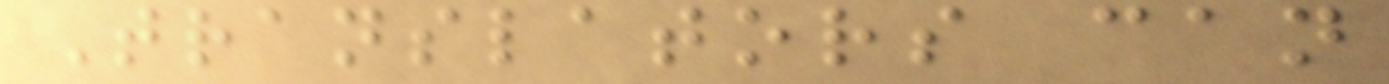Translators can
